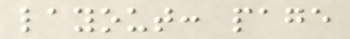layout: page
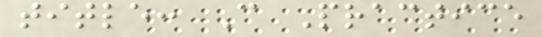title: C Practice
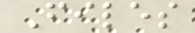Files
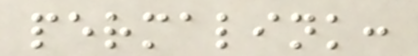permalink:
